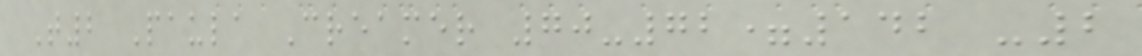T2 Paula Creamer 70-72=142 -2
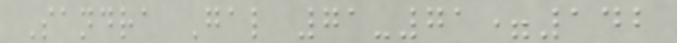Sandra Gal 71-71=142
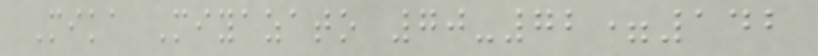Mika Miyazato 70-72=142
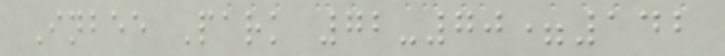Inbee Park 72-70=142
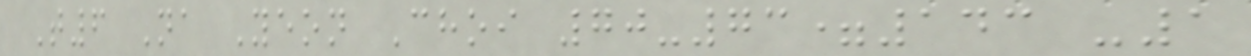T6 Na Yeon Choi 70-73=143 -1
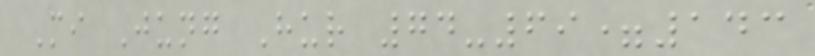Mi Jung Hur 74-69=143
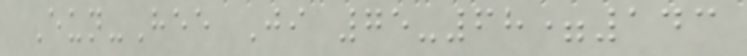Eun-Hee Ji 75-68=143
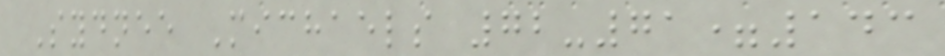Sydnee Michaels 72-71=143
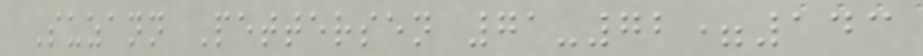Suzann Pettersen 71-72=143
